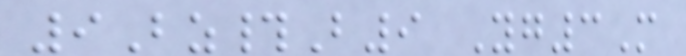9Bz#B9 Yg3M
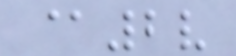@2v
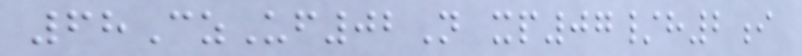68CzUf02N xp07/h2i
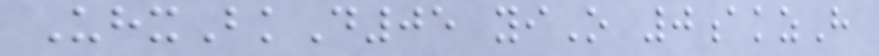UhxBkD05 yiO 0akzH
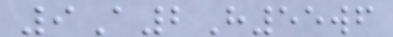9A2H55wf
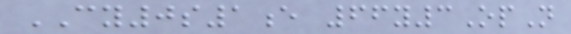CY0s1e 66y3OpN
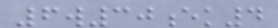6w30ek4
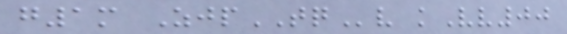g1m ZjpTQv kVv00
